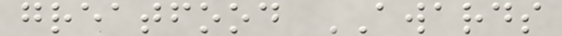greatfood AWARDS
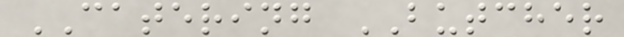CATERING BUTCHER
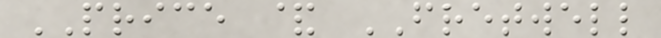PRICE & FRETWELL
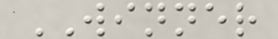WINNER
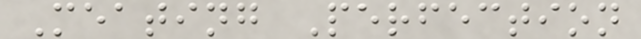Meating Perfection
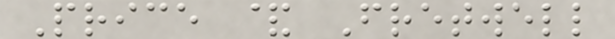Price & Fretwell
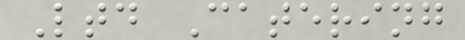Ltd Catering
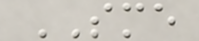SME
